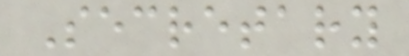Secretary
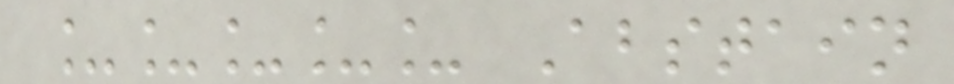_____ Abstain
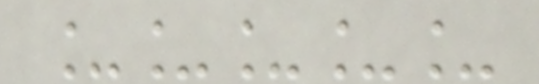_____
